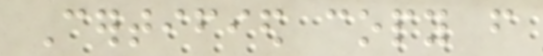Certified copy from
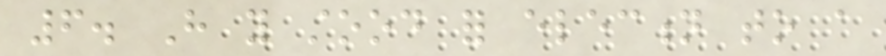6. Have you stood for election to a
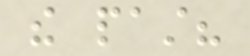the past?
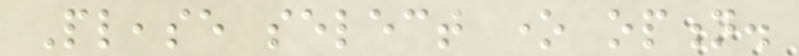Please select one option.
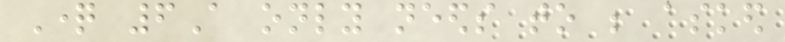Question 6A only needs to be asked
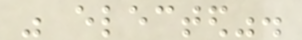was elected".
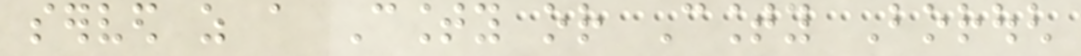served as a County or County Borough
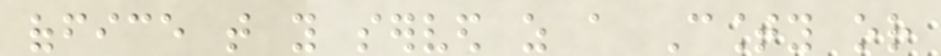office that you served as a County or
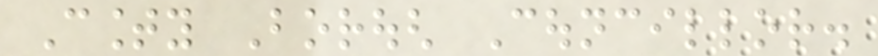County Borough Councillor.
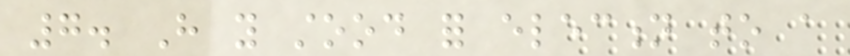7. Have you stood for election to a
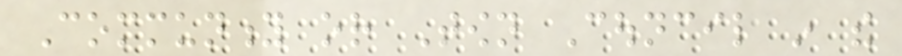Community or Town Council in the
